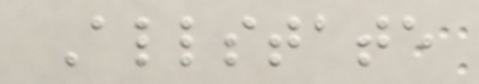Allstate
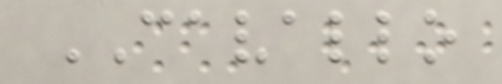CAVALLO
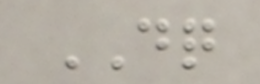DQ
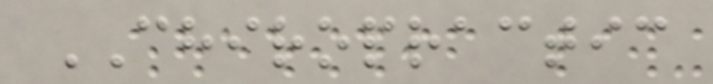CHIROPRACTIC
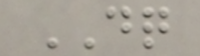DQ
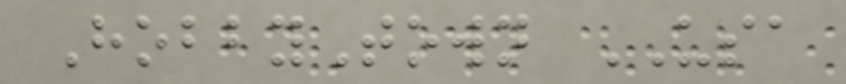HobbyTown USA
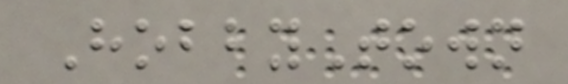HobbyTown
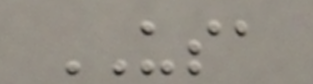USA
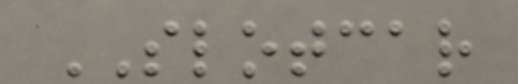SLOTCAR
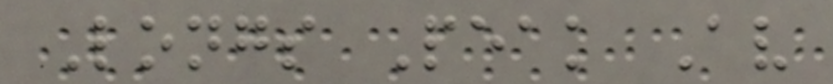Longs Peak Av
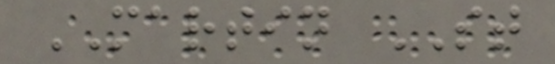MARTIN ST
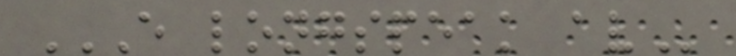E LONGSPEAK AV
